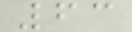63
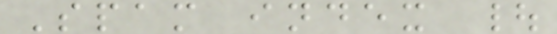Spam index |
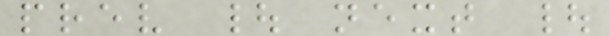prev | next |
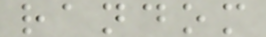random
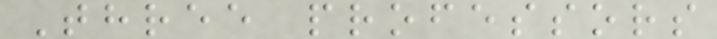Three professors
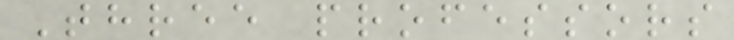Three professors
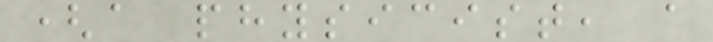(a physicist, a
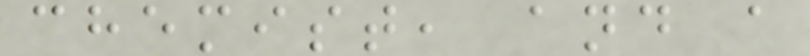chemist, and a
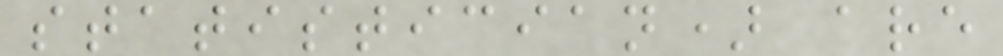statistician) are
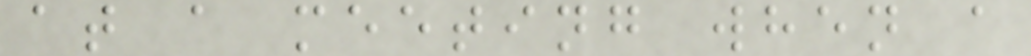at a meeting when a
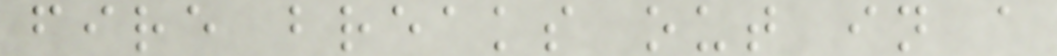fire breaks out in a
